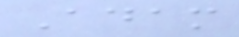Adam
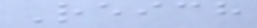Reich
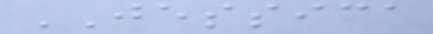JESSICA
